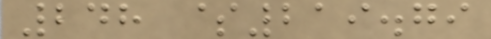248 $219.79
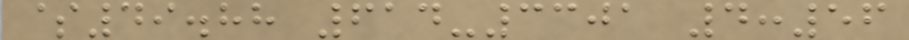$49.88 614-3301 4:56
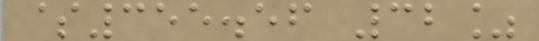$355.56 32%
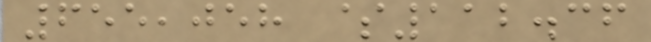655,058 $112.36
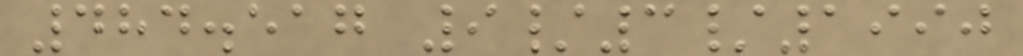484.517 9/3/1990
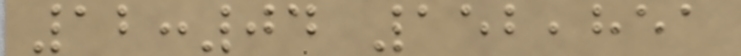12:04 152,851
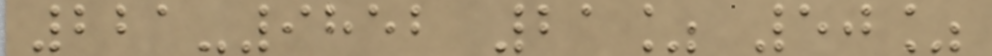221-9852 21% 50%
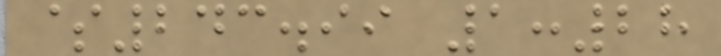$243.99 1:28
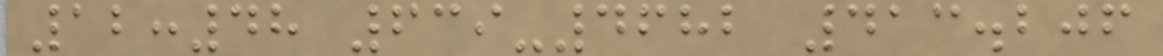12:48 639-4682 413.206
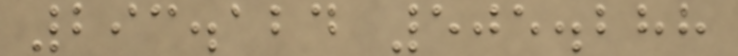293.124 505.288
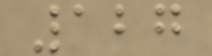127
